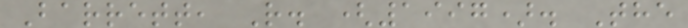Barrett, R. (1997). The
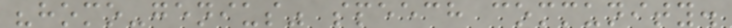"homo-genius" speech community.
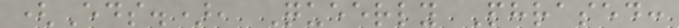(Eds.), Queerly Phrased:
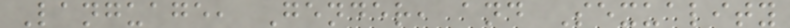Language, Gender, and Sexuality
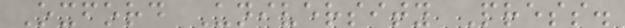Oxford University Press.
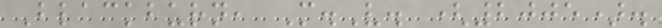Blackburn, M.V. (2005).
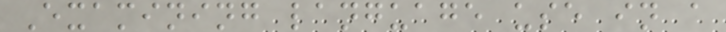Examining language use in a
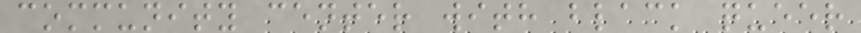community center with black queer
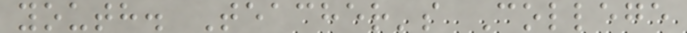youth. Teacher's College
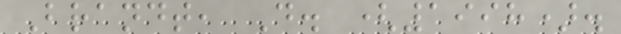Brandt, D. (1998).
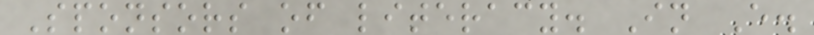Sponsors of literacy. In E.
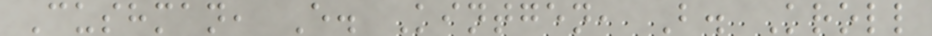Cushman, E. Kintgen, B. Kroll
